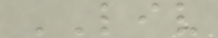LIV
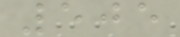505
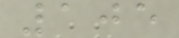105
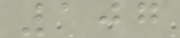107
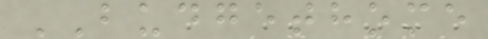BUDGETHOME
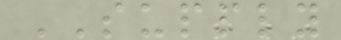SUPPLY
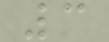3
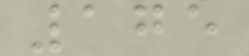175
